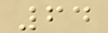64
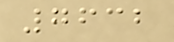7632
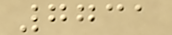7731
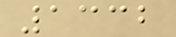1332
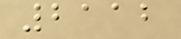2112
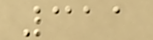311
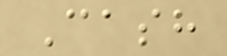Cash
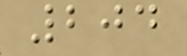204
